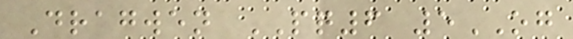Dragwen PQ6 5OG
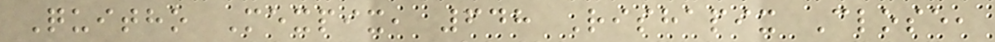Quitho Mexpix, 648 Rishapix Close,
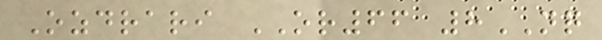Ozdrari OR66 8NQ
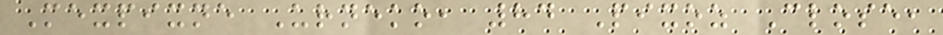Mexpixne Urneko, 84 Pixoz Close,
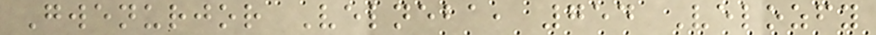Gwenurjor Velneba, 754 Velozfy
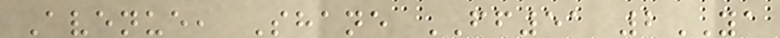Avenue, Shane FF51 2YA
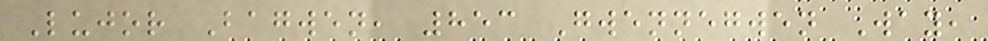Lujor Bagwen, 853 Gwennegwen Way,
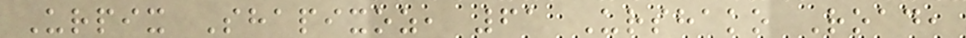Urpix Shapixoz, 61 Urshako Road,
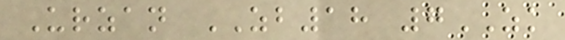Urzan ZB18 7ZK
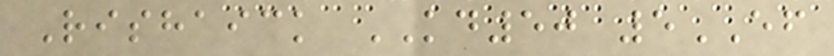Rishaick KD50 5EF
